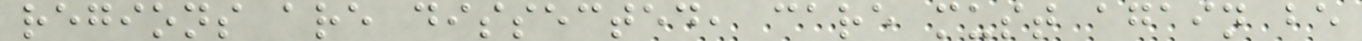regions are dissected, care must again be
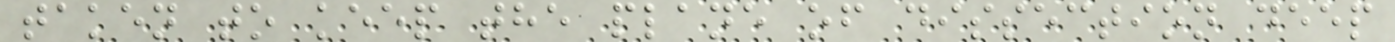taken to keep the plane of dissection deep
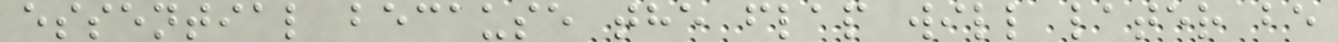essential because the flap will later be
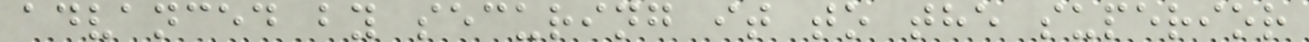advanced by securing it to the superior
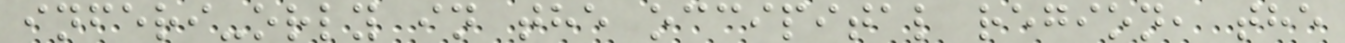inferi-orly in the occipital region, the
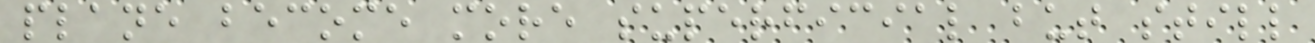plane become more superficial but still
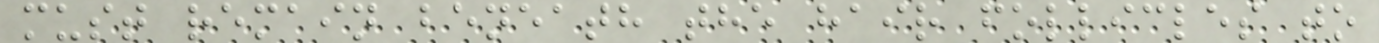must remain beneath the hair follicles to
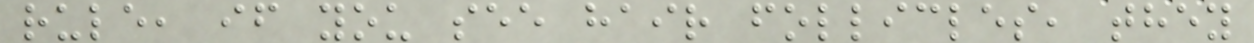rule, if you see hair follicles, they
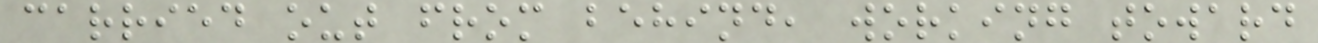carried out from behind, working toward
